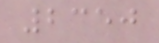2350
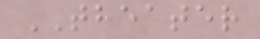THEATER
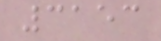3153
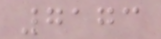7173
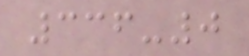336-0
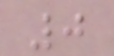0
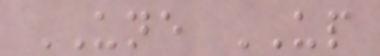UNE UP
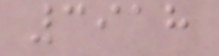3918
